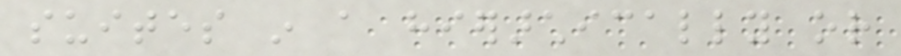suites in a hierarchically or
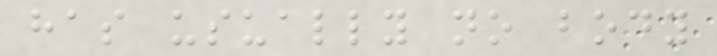has usually no body
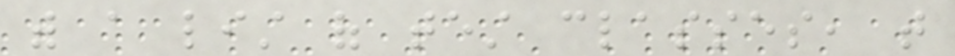with a list of test classes, that
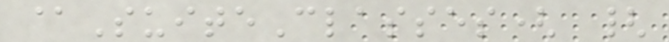@SuiteClasses( {
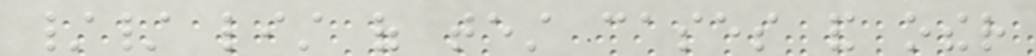// list of test cases and other
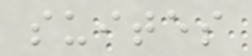suites
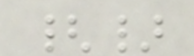{}
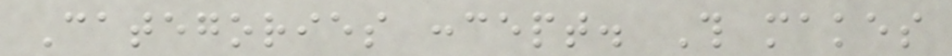Categories concept. This makes
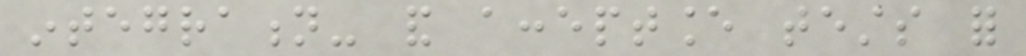integration- and acceptance tests for
